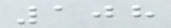108
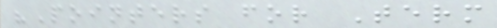"Pointers for Term
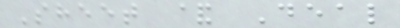Sheet & Deal
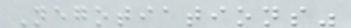Negotiations"
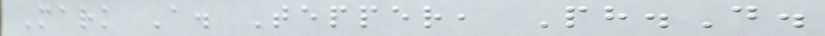Mark A. Tepper, Ph.D.
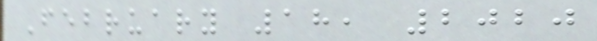February 18, 2020
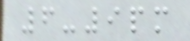6-9pm
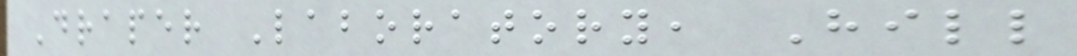Draper Laboratory, Hill
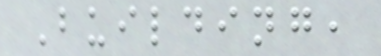Building,
